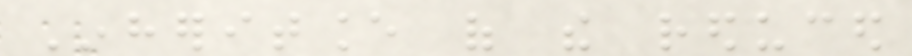Inheritance of the reduced
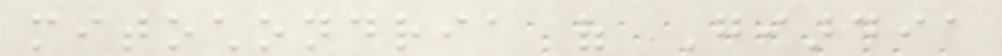mitochondria of Giardia
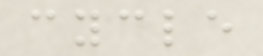cycle
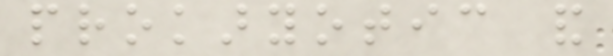prokaryotic and
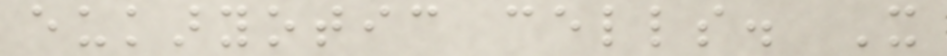eukaryotic cells. It
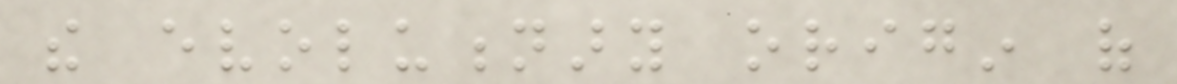the evolutionary origin of
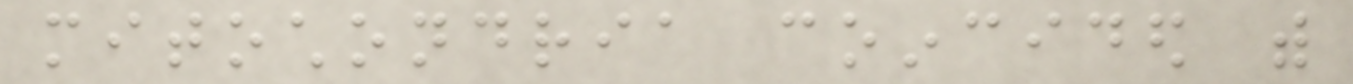mitochondria coincided with
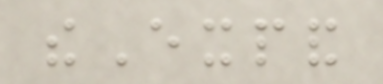theExpand
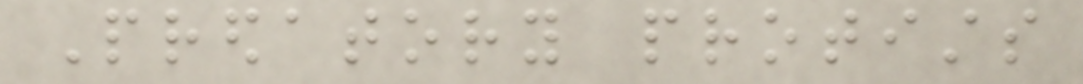Predatory protists
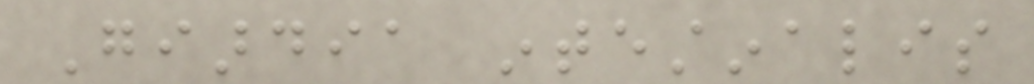Giardia intestinalis
